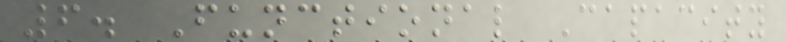6. Functional Capacity
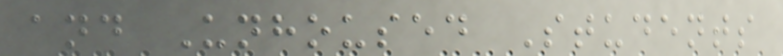and Unhoused Students
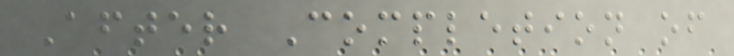After Completion of
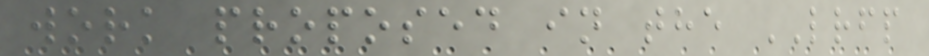work proposed in the LRFP
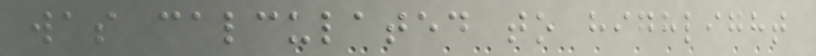was calculated to highlight
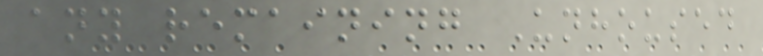any remaining Unhoused
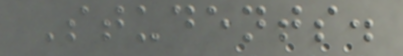Students.
